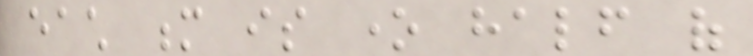each m is one half of
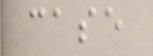case
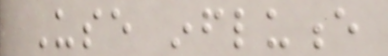Use influence
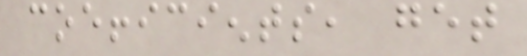coefficients, get
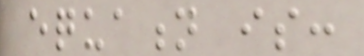equation is:
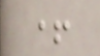+
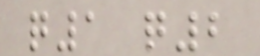q1 q2
